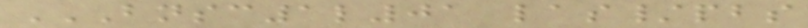BNSC1L01 LAS/PBS
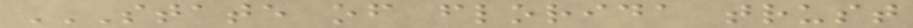STATE OF FLORIDA TRUST
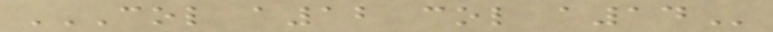COL A12 COL A14
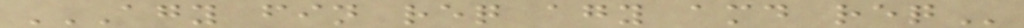AGY FIN REQ AGY AMD REQ
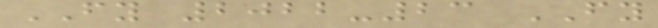FY 2022-23 FY
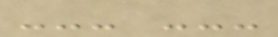--- ---
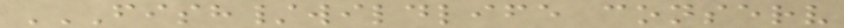FISH/WILDLIFE CONSERV
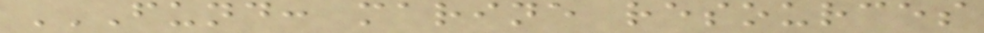FUND: MARINE RESOURCES
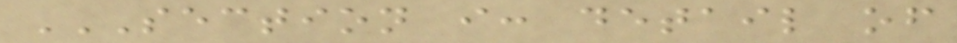SECTION I: DETAIL OF
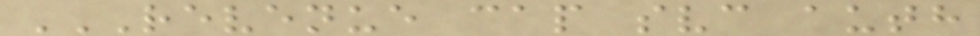REVENUE CAP SVC AUTH
